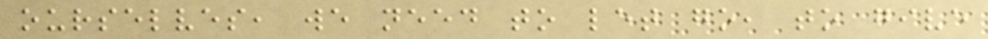ourselves, we need to let go, to give
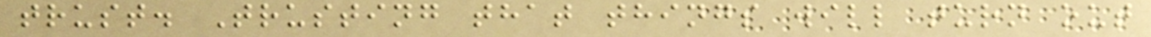trust. Trusting that things will turn out
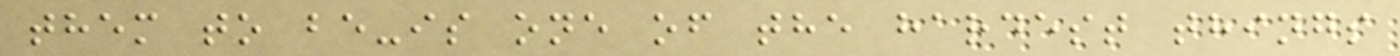them to be-is one of the hardest things
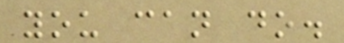you can do.
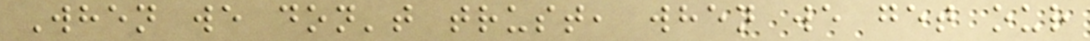When we don't trust, when we get our
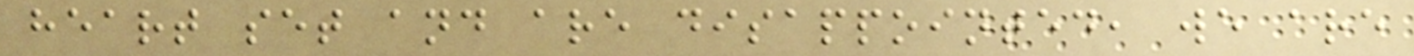heart set and are disappointed, we are
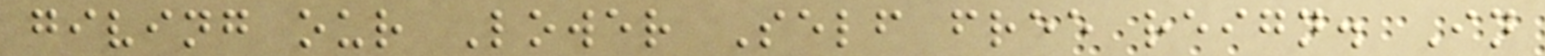giving our Lower Self free reign. In
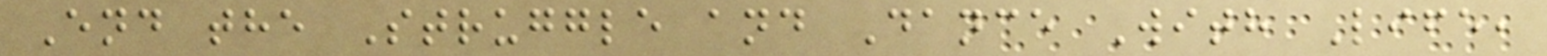End the Struggle and Dance With Life,
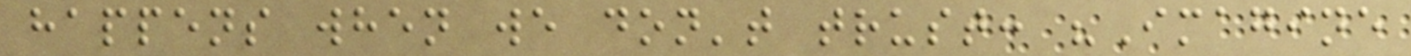happens when we don't trust: "Imagine
